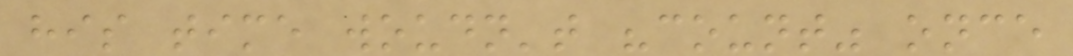his time woudn't "count" once
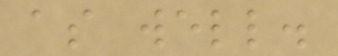as well.
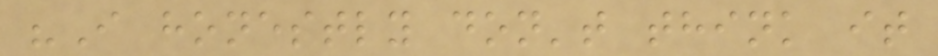"I honestly don't think it
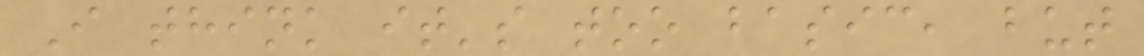I think it's too basic, but
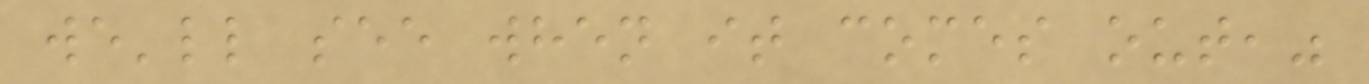we'll see when it comes out,"
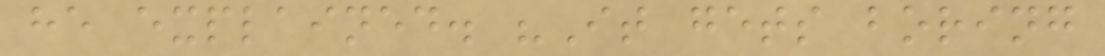he explained. "It gets boring
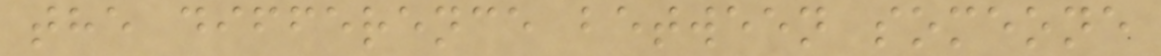the difference between someone
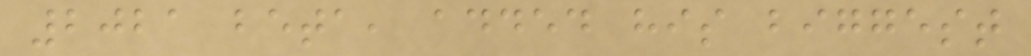2021 beta, added his biggest
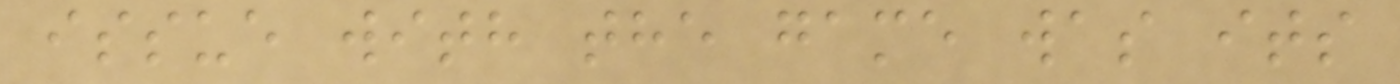issue with the game was its
